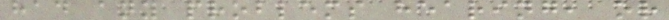had any problems hearing, or
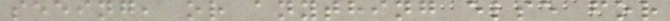seeing, or anything else for
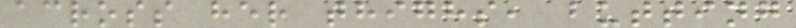across her thighs, butting
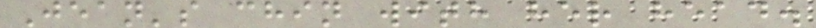Jean's chin with her head.
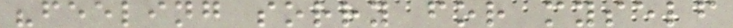"feeling sorry for myself
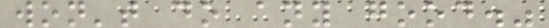won't do any good."
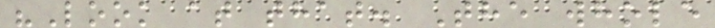"Look at that. The whole
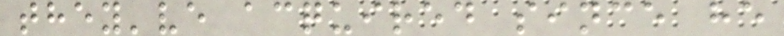they've acquired since he
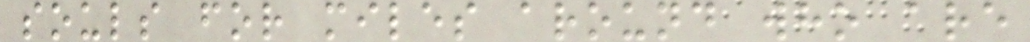souls for miles around who are
